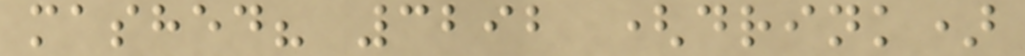mashed? 3292 (drink)
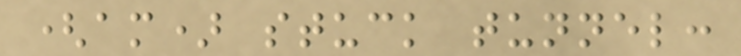(am) stuck tunnel:
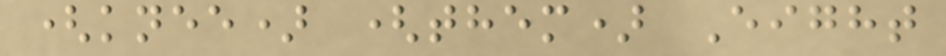(knee) (them) Eight
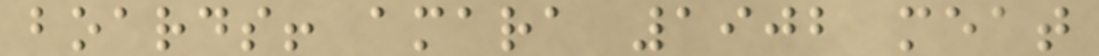boards! amara 1902 meat
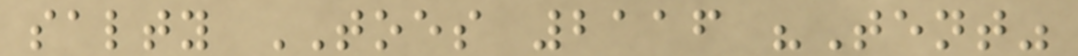salty TOES 2116 "Tent"
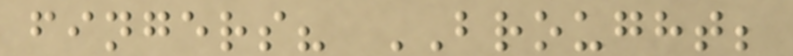fingers? BROUGHT;
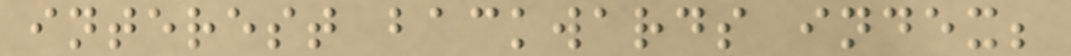interest backwards index;
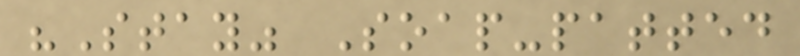"Stay" Soap-patted
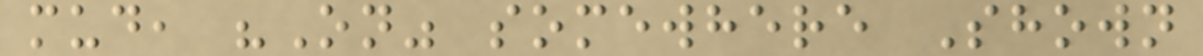mud, "On" somewhere Shown
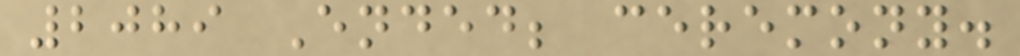2089 Ended; ceremony.
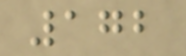172
